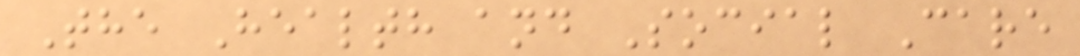The Health and Social Care
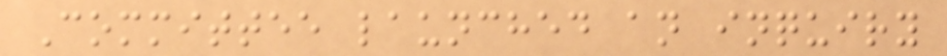Committee launched an inquiry
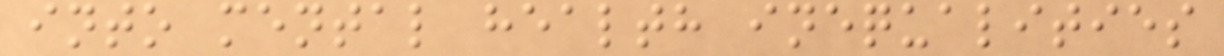into mental health inequalities
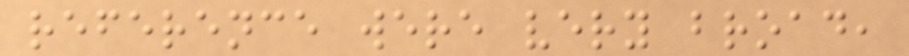reference were very broad,
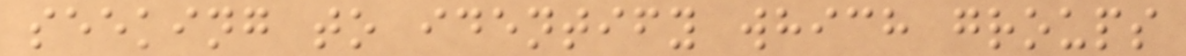seeking to identify which groups
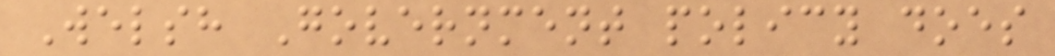Welsh Government policy does
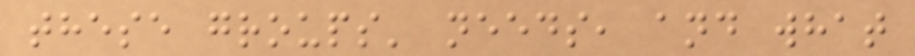these groups' needs, and what
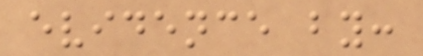evidence by:
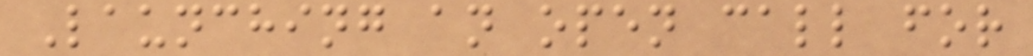Launching an open call for
